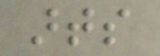arts
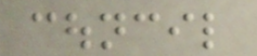council
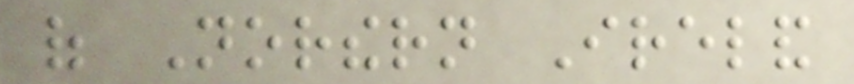of Northern Ireland
